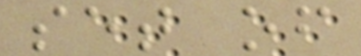set of
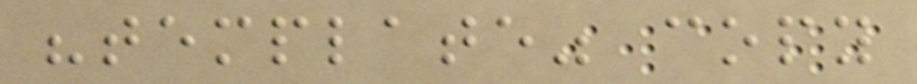"template" copy
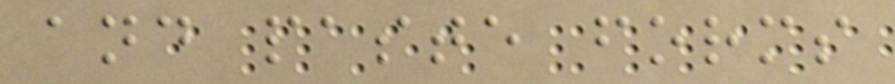and paste forms
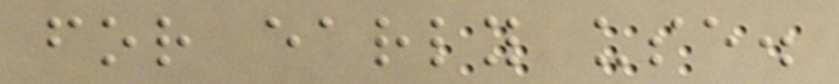for early use.
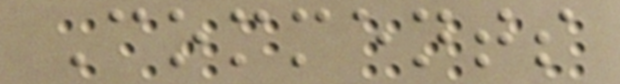Comments
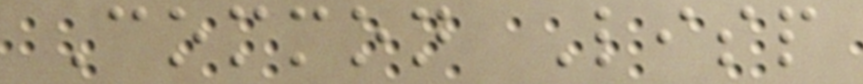Common Lisp
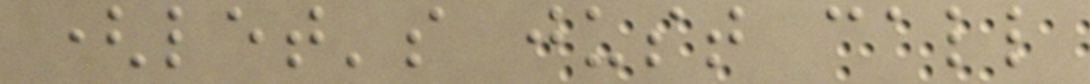(let's just call
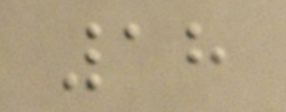18
